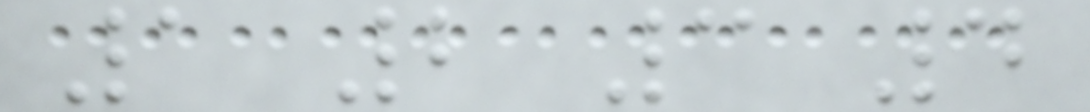1 2 3 4
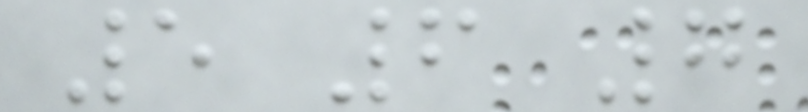5 6 7
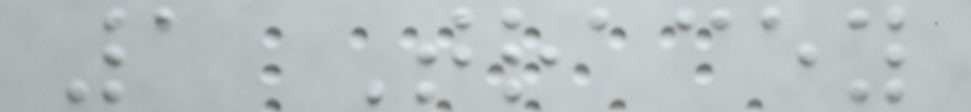1 Tracey
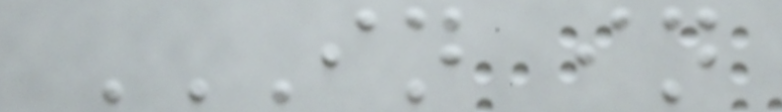IN IN
